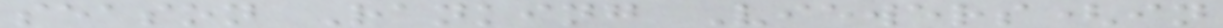season Ranking Viewers(in
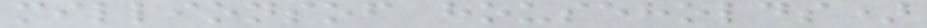millionsof households)
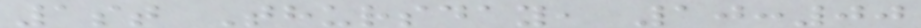1st Thursday, 10:00
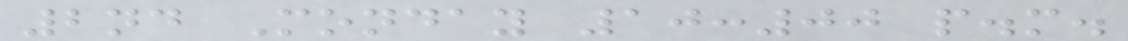2nd Monday 10:00 p.m.
